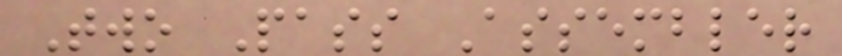Two Pass Assembler
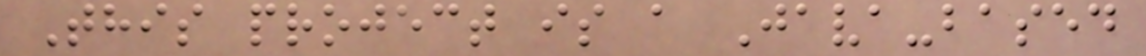This project is a Java-based
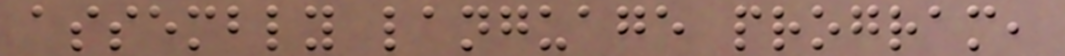assembly language program,
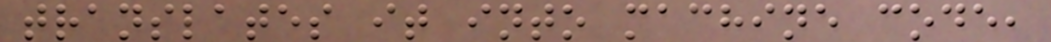translates it into machine code,
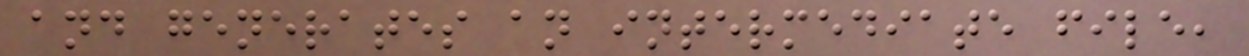and generates an intermediate file,
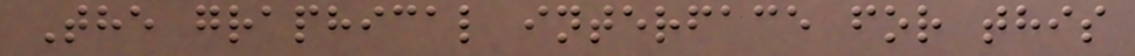The graphical interface for this
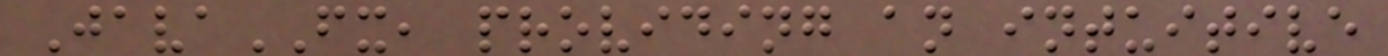JavaFX, providing an intuitive
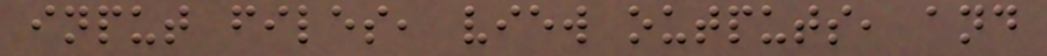input files, view outputs, and
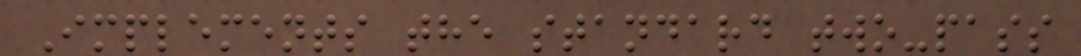Implements the standard two-pass
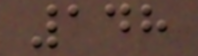148
